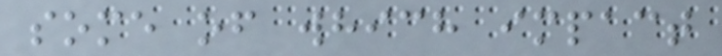some of which impact
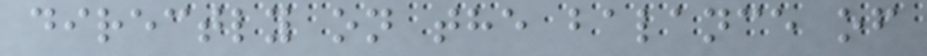directly on the balance of
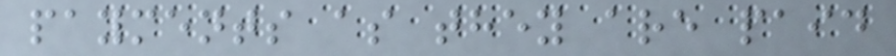payments as they are paid
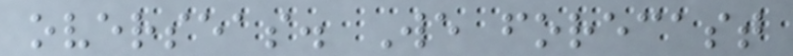overseas. We forecast
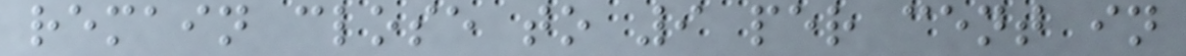remain close to 9 per cent in
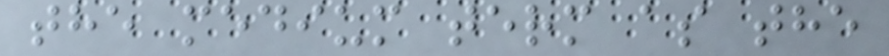the medium term as the
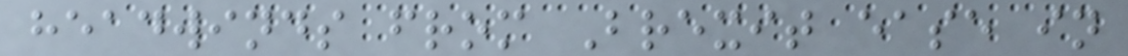headwinds from Brexit ease in
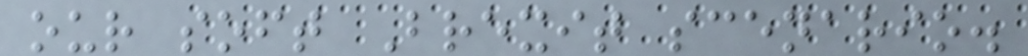our soft Brexit scenario.
